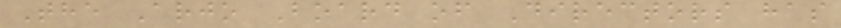The Arjo Board of Directors has
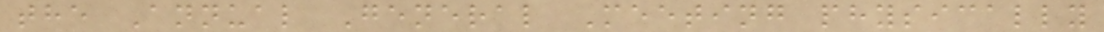the Annual General Meeting physically
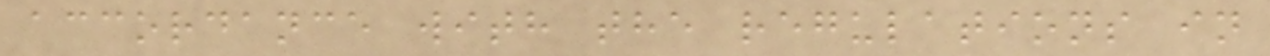accordance with the regulations in
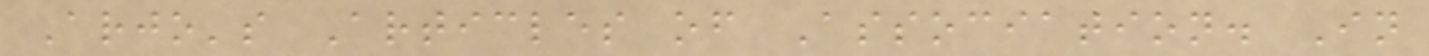Arjo's Articles of Association. In
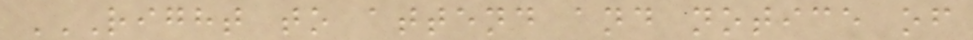RIGHT TO ATTEND AND NOTICE OF
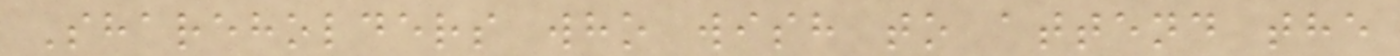Shareholders who wish to attend the
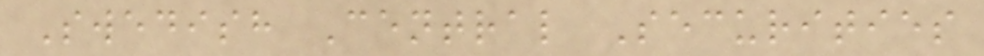Swedish Central Securities
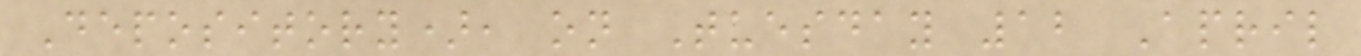Depository), on Tuesday 12 April
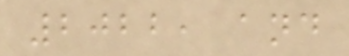2022, and
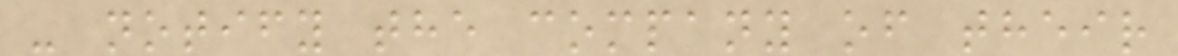- notify the company of their
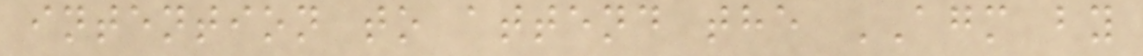intention to attend the AGM by
